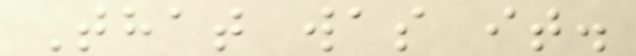That was it.
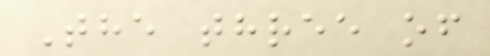The three of
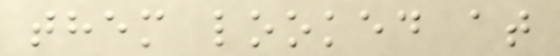them looked at
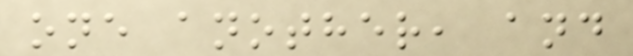one another, and
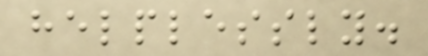helplessly.
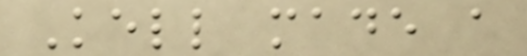Kell made a
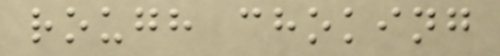rough choking
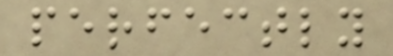perfectly
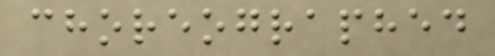choreographed
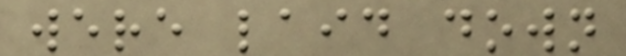were laid down
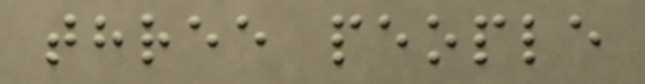three people
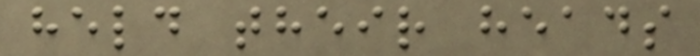held their heads
